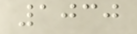1030
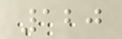120
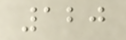120
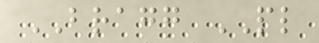BRAGG PL
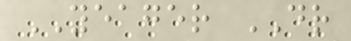YEAGER DR
